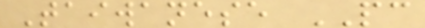Taiwanese PC
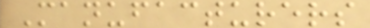Manufacturers
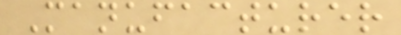Manufacturer
